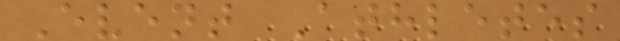Event Athletes
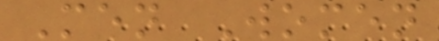Men Women
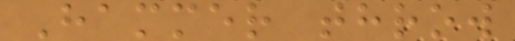Hammer throw
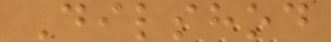Dilshod
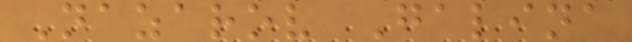Nazarov Galina
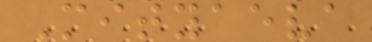Mityaeva
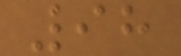98
